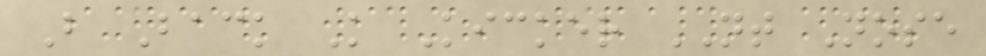B Back K Kicker NT Nose
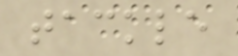tackle
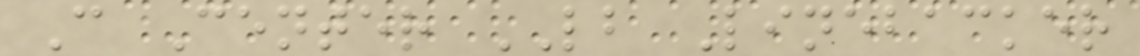C Center LB Linebacker
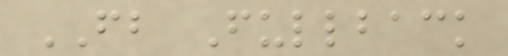FB Fullback
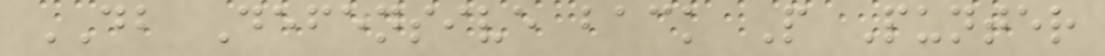DB Defensive back P Punter
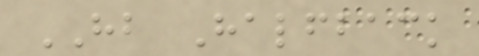HB Halfback
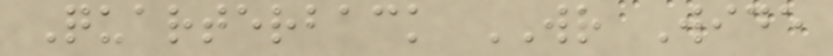Quarterback WR Wide
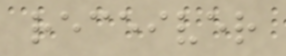receiver
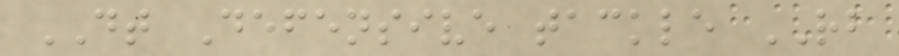DT Defensive tackle RB
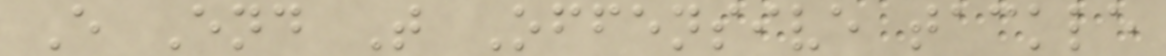E End T Offensive tackle
